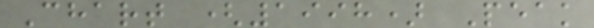Chart (1998) Peak
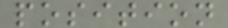position
